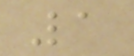1
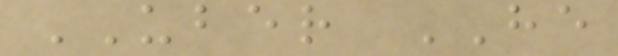UBER HE
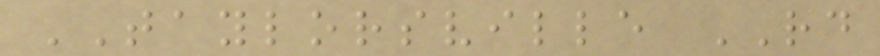TAYLORSVILLE RD
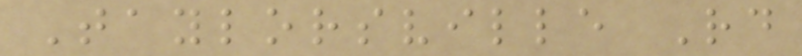Taylorsville Rd
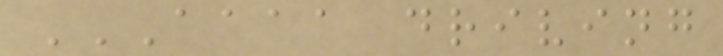AAAA DRIVING
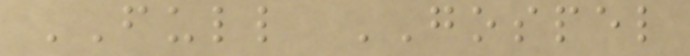FULL GOSPEL
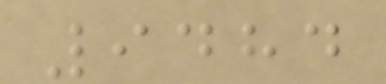9484
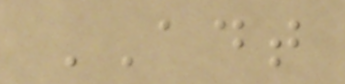ADT
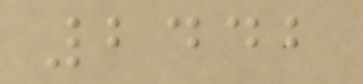2442
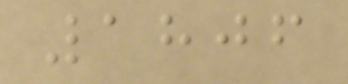1806
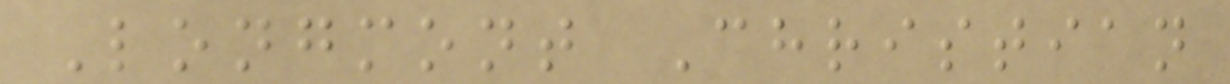Longmont Christian
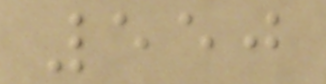550
